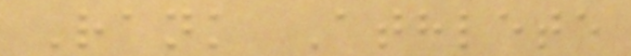Rank Athlete
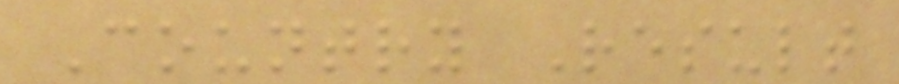Country Result
